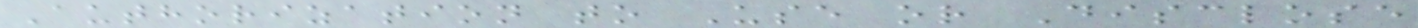Authorization to Use or Disclose
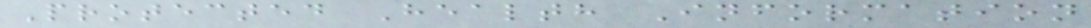Protected Health Information
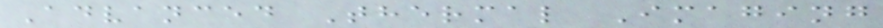Advanced Thermal Imaging
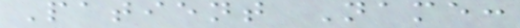Patient Name:
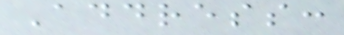Address:
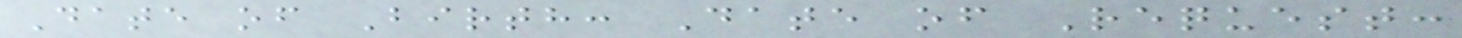Date of Birth: Date of Request:
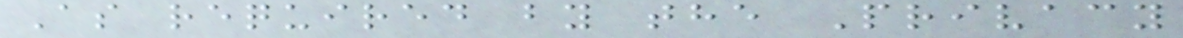As required by the Privacy
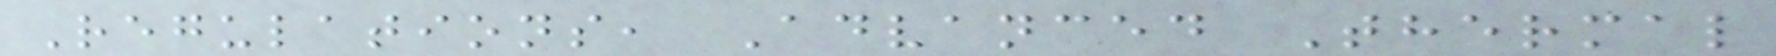Regulations, Advanced Thermal
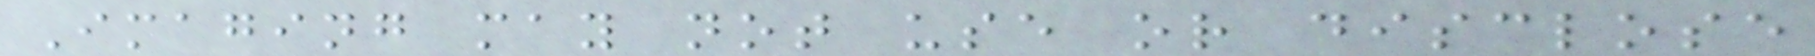Imaging may not use or disclose
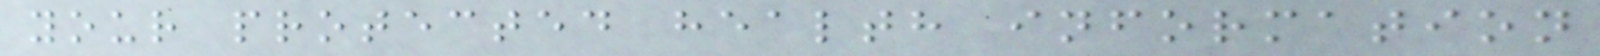your protected health information
